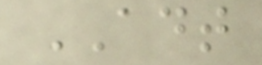ADT
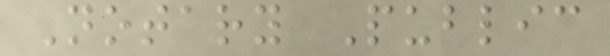Notary Public
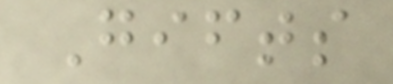Gifts
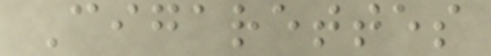Cigarettes
